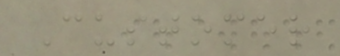Customer
